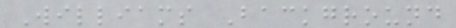Williams Background
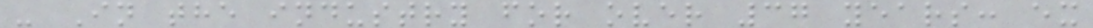- In the industry for over 37 years: ex
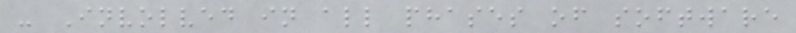- Involved in all phases of software
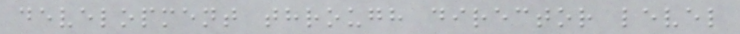development through director level
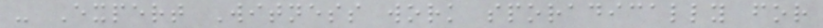- Expert Witness work sporadically for
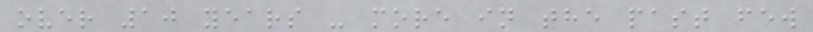over 10 years - more in the past few
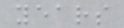years
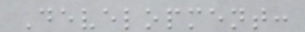Development:
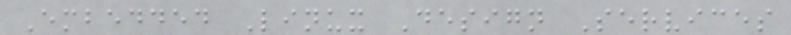Embedded Linux Design Services
